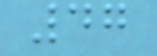47
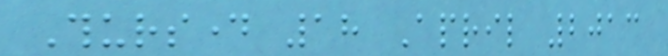Thursday 18 April 2013
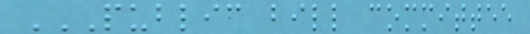PUBLIC BILL COMMITTEE
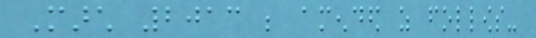March 2013 be amended as follows-
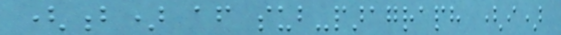(b) after sub-paragraph (i)
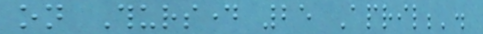on Thursday 25 April;'.
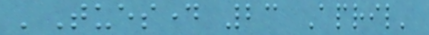'Tuesday 23 April'
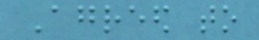Agreed to
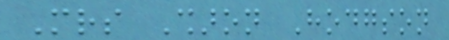Mrs Sharon Hodgson
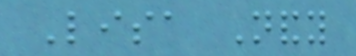Lisa Nandy
